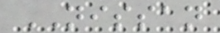NISSAN
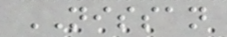NISSAN
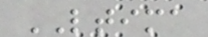LTIMA
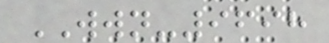WWN-9698
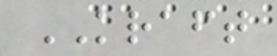KRAFT
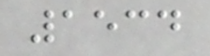1534
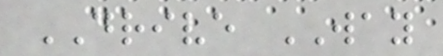DRIVE WAY
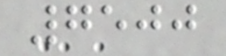7500
